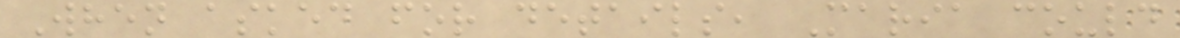When asked for details, Maria could
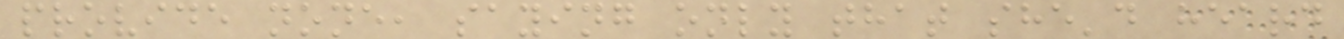provide none, saying only that she'd heard
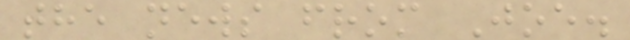the news from Joe.
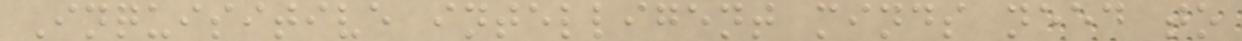Inquisitive intelligent minds need to
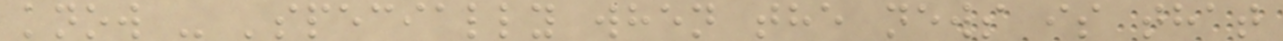know - 'specially when the news is that
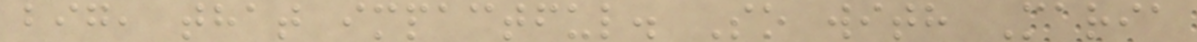big, that impactful. So with Maria
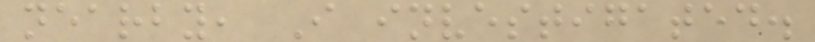nearby, I investigated.
